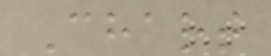Chart
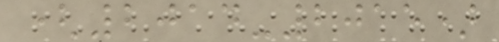(2014-2015)
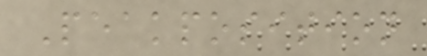Peakposition
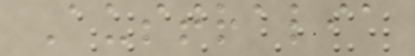Australia
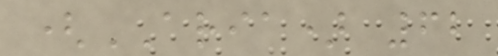(ARIA) 62
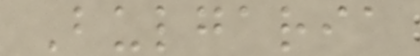Bulgaria
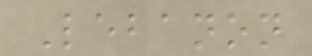Lebanon
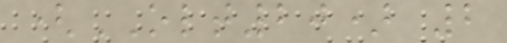(OLT20) 2
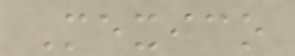Mexico
